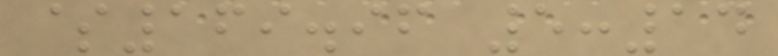$169.96 5:14
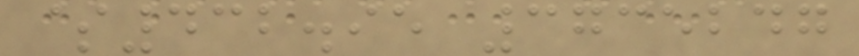$432.95 3735247
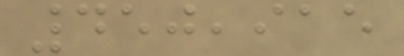450,915
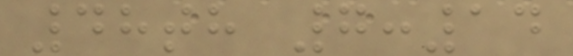48th 7:14
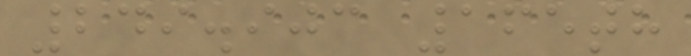249.903 165th
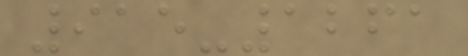915-1261
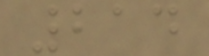214
